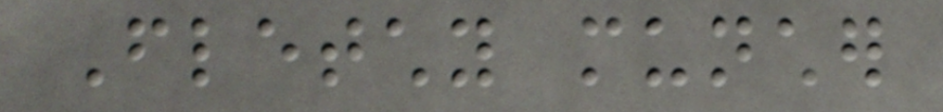Fletchy muncher
